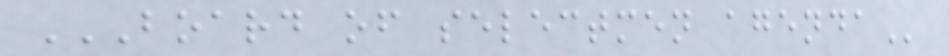BOARD OF SELECTMEN AGENDA
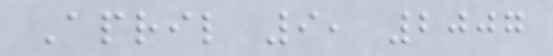April 9, 2007
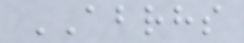ABRHS
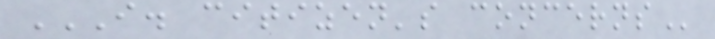I. CITIZEN'S CONCERNS
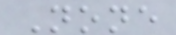None
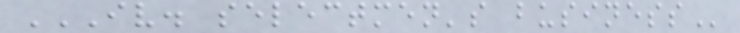IV. SELECTMEN'S BUSINESS
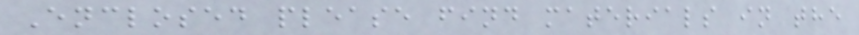Enclosed please find materials in the
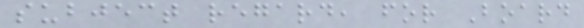subject regard, for Board
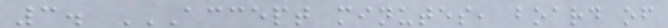3. ACCEPT MINUTES, BOARD OF
